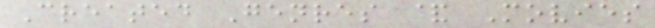Created Genres & Movies
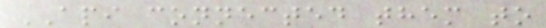API connected them to
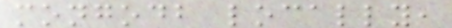mongodb locally,
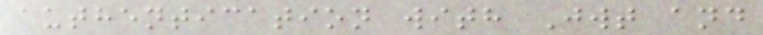authentication with Jwt and
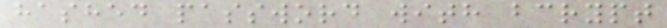hashed password with bcrypt
